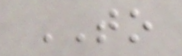TO
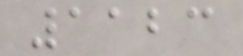1123
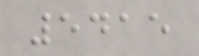5415
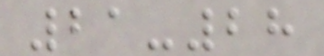21-28
